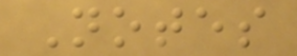Notes
